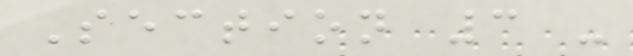Section 3 -
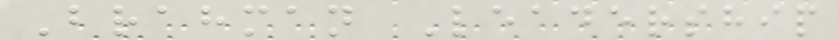Brahman Leadership
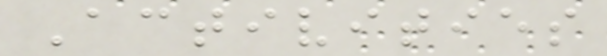Activities
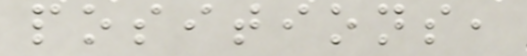positions,
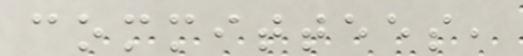committees,
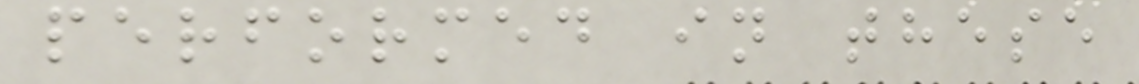performed in these
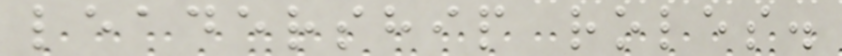leadership roles.
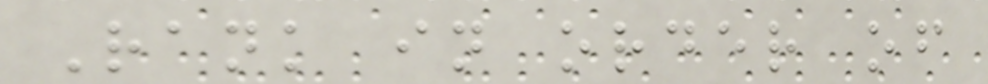Rank in order of
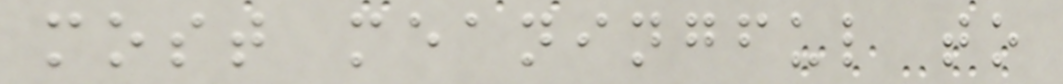most meaningful to
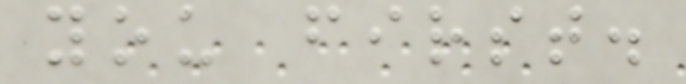you first.
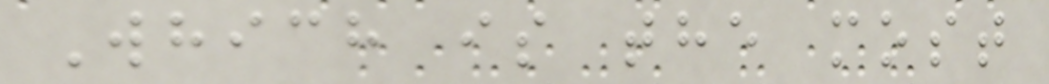Which is the most
